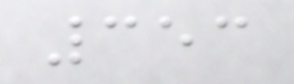353
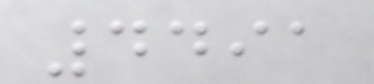4491
